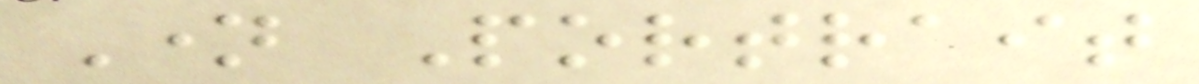Name Portrait
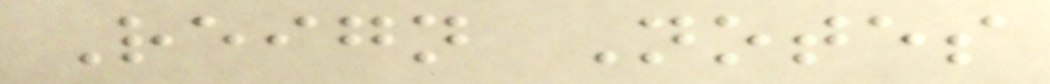Reign Notes
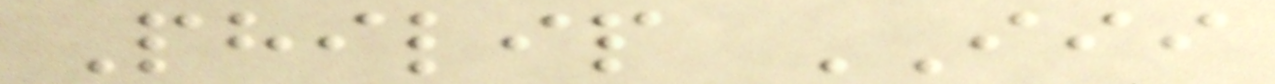Philip III
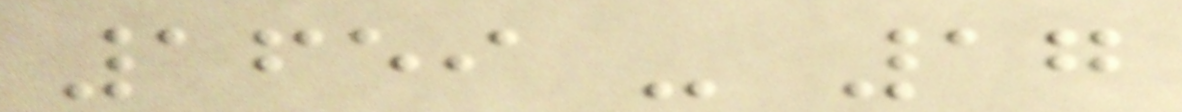1659 - 17
